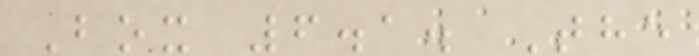Box 6.1. The
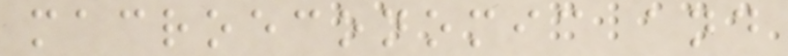macroeconomic and
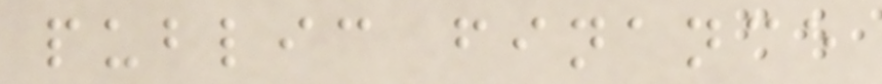public finance
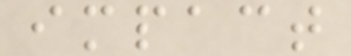impact
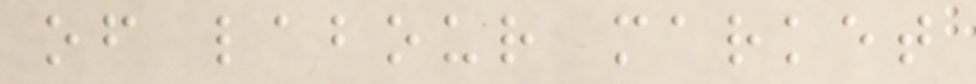of labour market
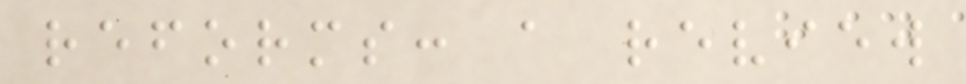reforms: a review
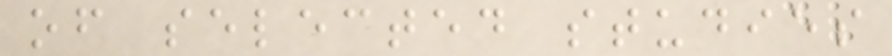of selected studies
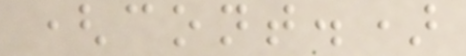(cont.)
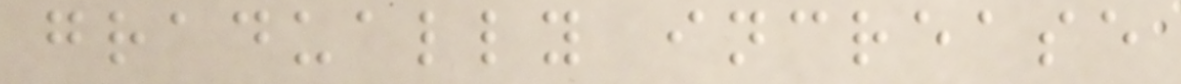gradually increase
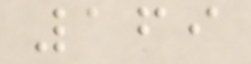169
